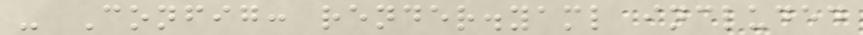- Config: render.yaml included
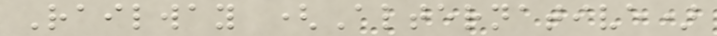Railway (Alternative)
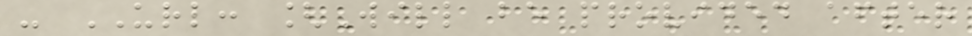- URL: [Will be provided after
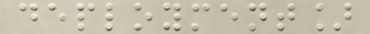deployment]
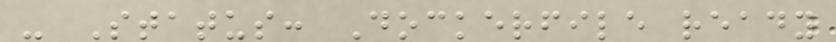- Status: Dockerfile ready
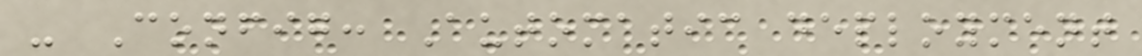- Config: Automatic deployment
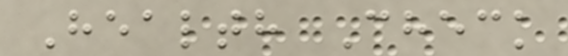Health Check
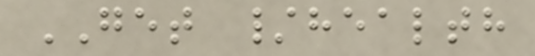GET /health
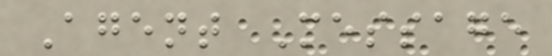Agent Message
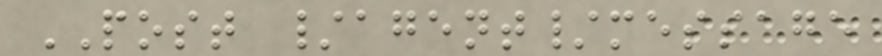POST /agent/message
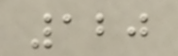120
